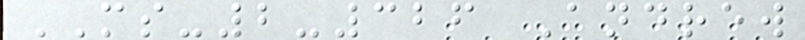MS-2-326 Andrew
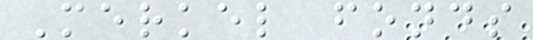Merkel fonds
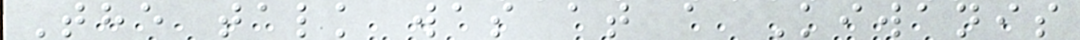The talk was at a Kiwanis
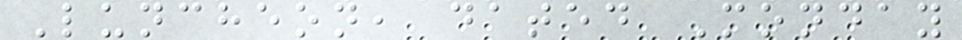Luncheon, dated Monday
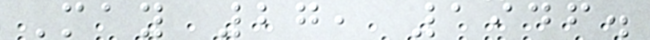May 27, 1946.
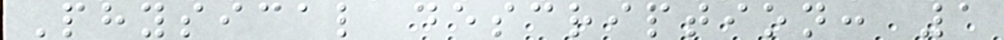Physical description: 1
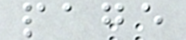page
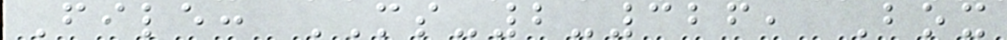File: MS-2-326, Box
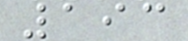193
